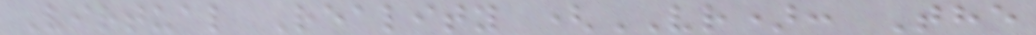Virtual Reality (VR): The
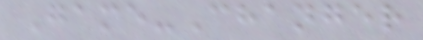Game-Changer
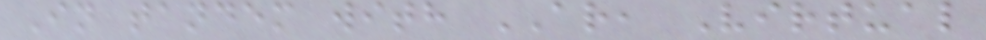In tandem with AR, Virtual
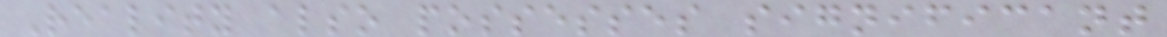Reality also possesses significant
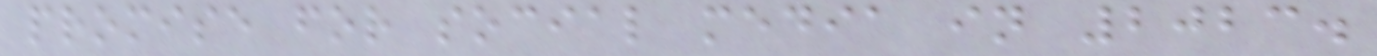promise for social media in 2023.
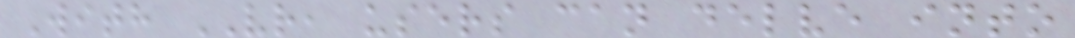With VR, users can delve into
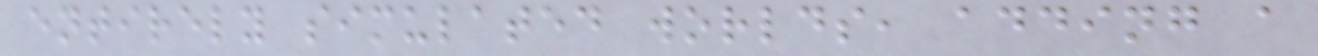entirely simulated worlds, adding a
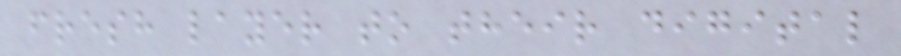fresh layer to their digital
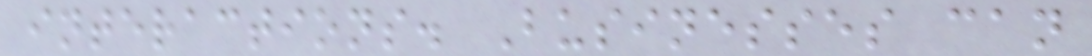interactions. Businesses can
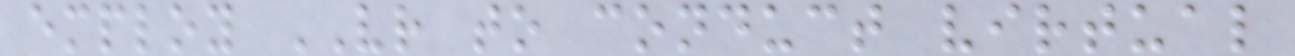employ VR to conduct virtual
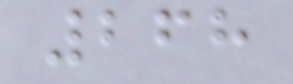268
